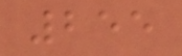255
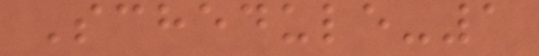Schedule-1
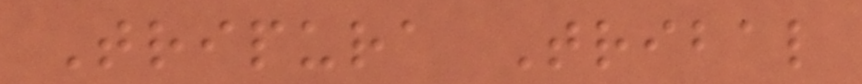Tripura Tribal
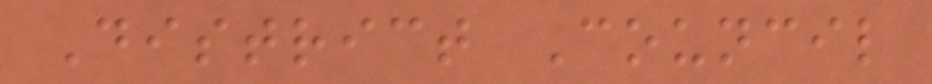District Council
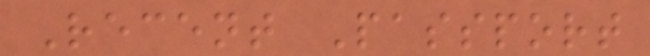Recent Passport
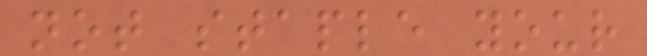not staple your
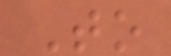To
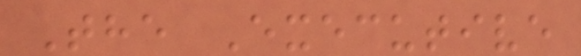The Executive
